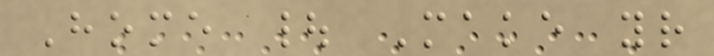Home | Make your
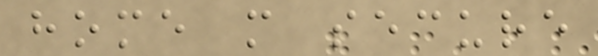home more secure
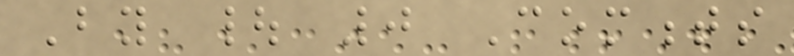By | 0 Comments
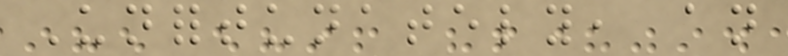Unfortunately, an
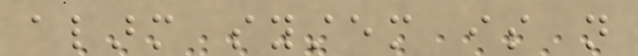alarm system is not
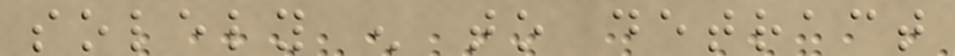solely enough to detract
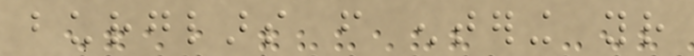burglars from entering your
